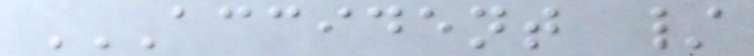ACCIDENT /
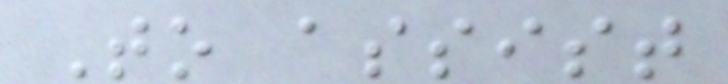To assist
